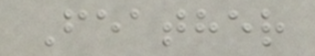Feather
